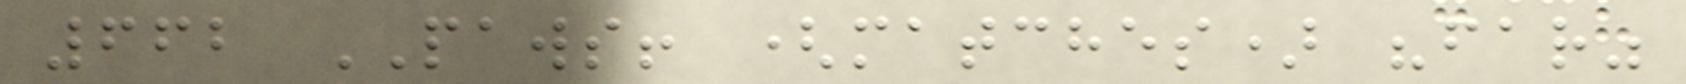662 PAWS! (matches) "far"
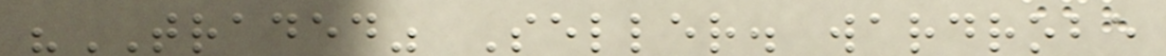"TRADED" Seller. wardrobe
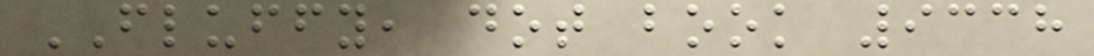FLUFFY, dot book 9338
